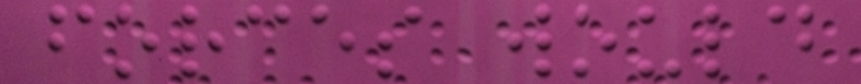forces would
